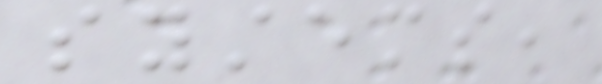systems,
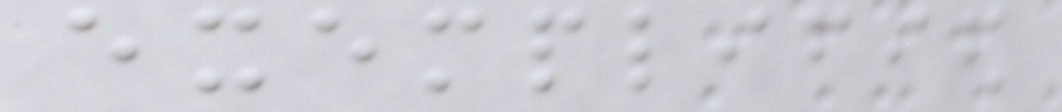exemplified
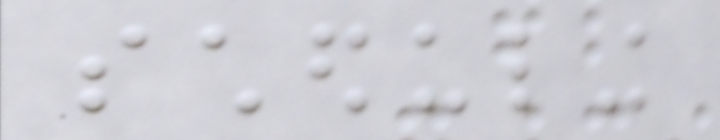scheduling
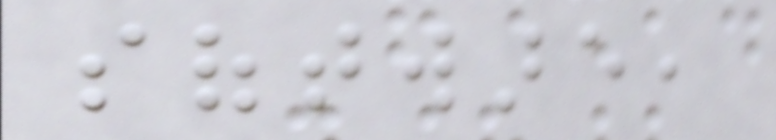software,
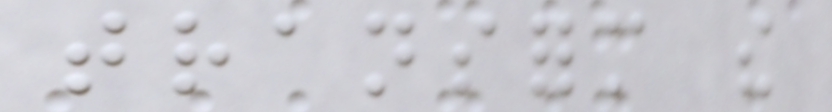transform the
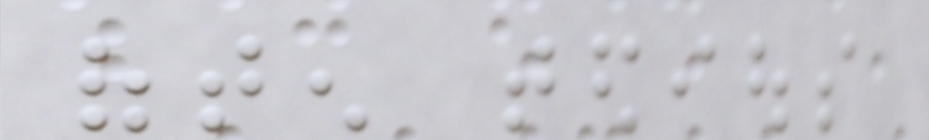often tedious
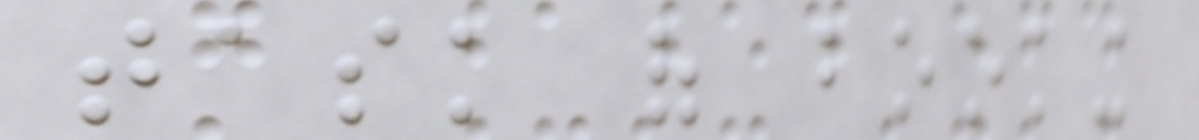task of booking
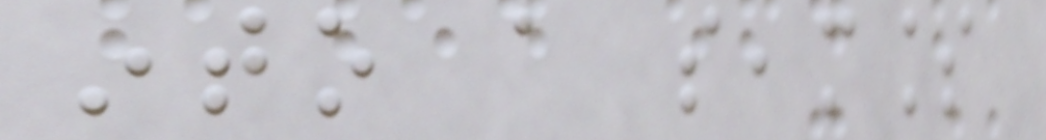into a seamless
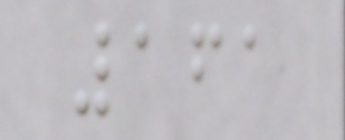161
